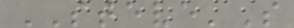STEVE'S
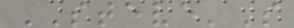STEVE'S
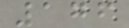176
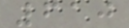610
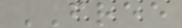FREE
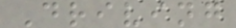Driving
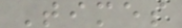Times
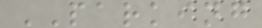PARKING
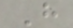H
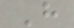H
